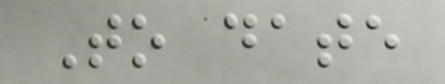To date
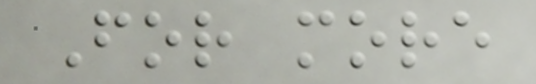For more
